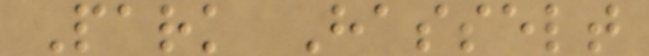Park Hasselt
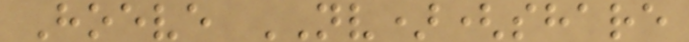Hoeve NV)(share
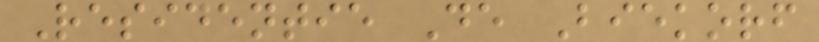Residentie De Biekorf
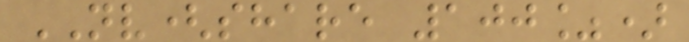NV(share 100%)
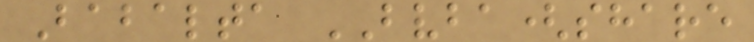Babalta BVBA(share
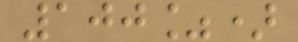100%)
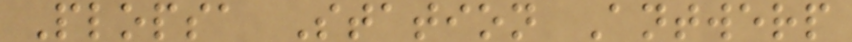Plopsa Station Antwerp
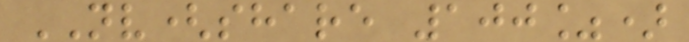NV(share 100%)
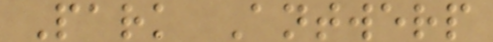Park Antwerp
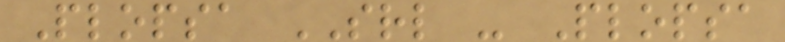Plopsa SRL - Plopsa
